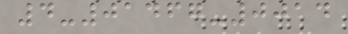4-01467-0014
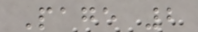Page 2
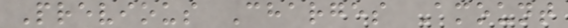Previous Charges Amount
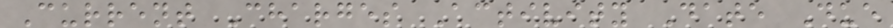Current Charges Activity Date Due
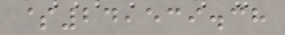$24,539.38
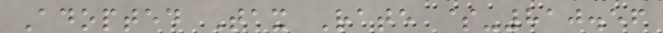Adopted Tax Rate $-810.56
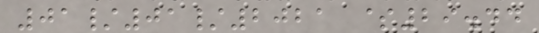01/01/2021 $29.44
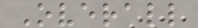Overall
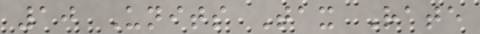10 Units Tax Rate
